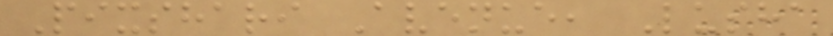Pixshari Avenue, Lusha
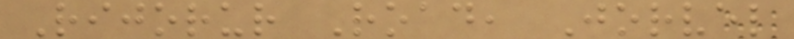Rijorur Road, Jorvel
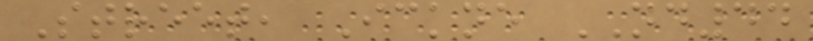Street, Ickne ND44
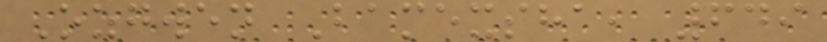Ozgwen Bamexsha, 649
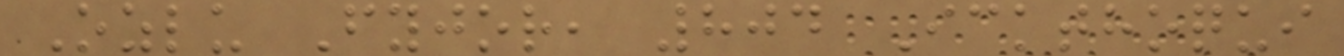Ozlu Fyjor, 804 Ickthoqui
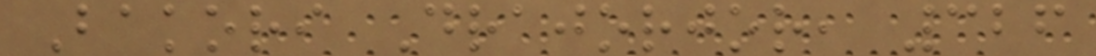Bakori Drajorjor, 326
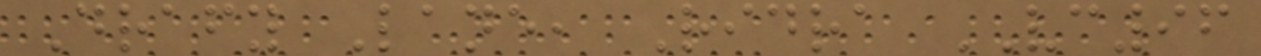Drafy Lane, Ridra VC96
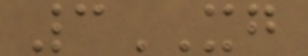3XG
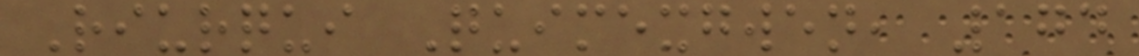Riurqui Quimexgwen, 174
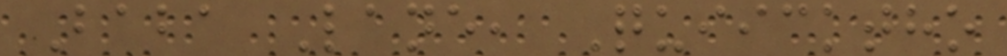Baba Lane, Quiicktho
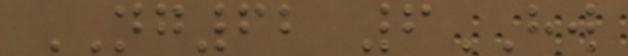NG62 6HW
